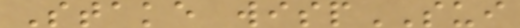Stake wispSUI
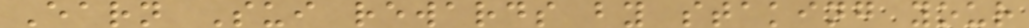Earn Sui rewards by staking your
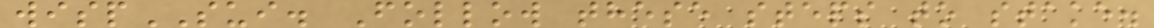wispSUI. Follow these steps to stake.
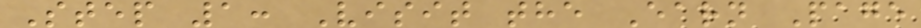Step 1: Visit the Earn Page
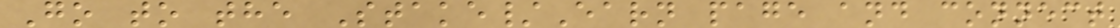Go to the Stake/Earn page and connect
